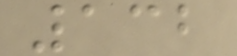132
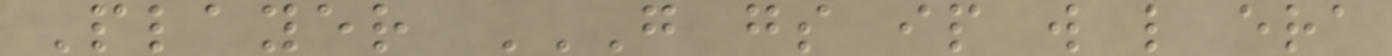Player G GS IP W L ERA
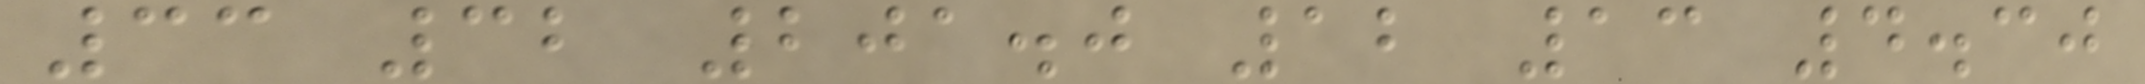33 32 201.0 12 13 4.30
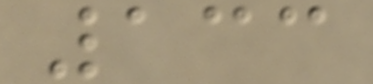133
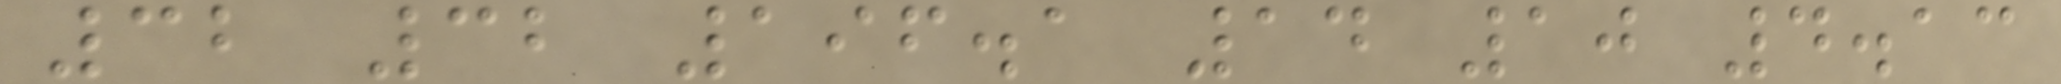32 32 196.1 14 10 4.13
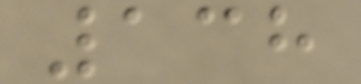138
